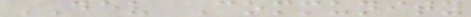DEV Community
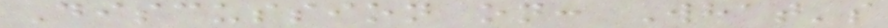Discussion on: What's
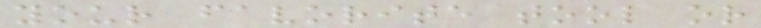your favorite tool or
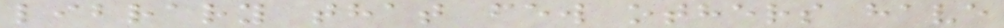library that few others have
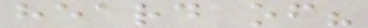heard of?
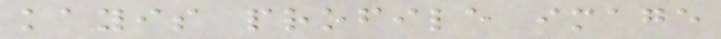kayis profile image
